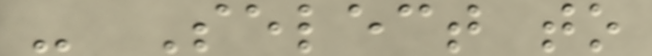- Select to
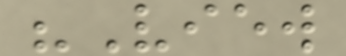"View
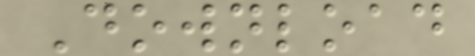Download
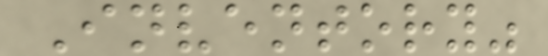Inventory"
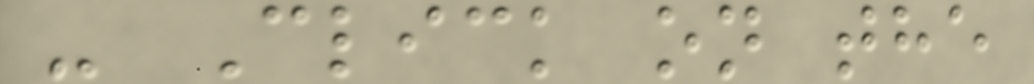- Click on the
